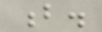b.
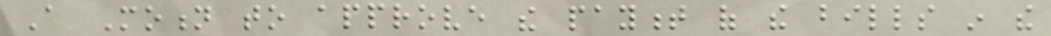A Motion to approve the payment of the bills in the
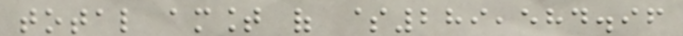total amount of $289,584.96
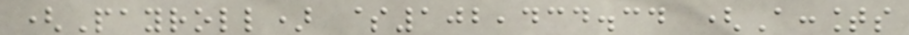(Payroll) $102,434.34 (Accounts
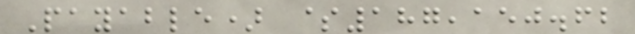Payable) $187,150.62
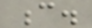c.
